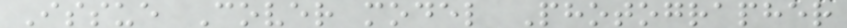Issue Cover model Photographer
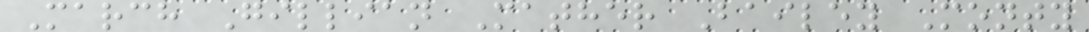March Gillian Mather Bailey Monty
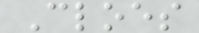Cloes
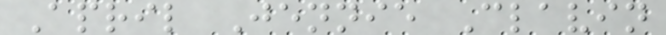April Jennie Clavin
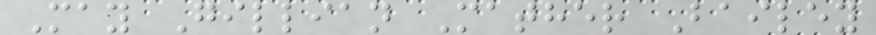May Gillian Mather Bailey
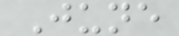June
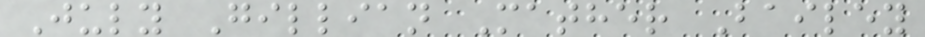July Gillian Mather Bailey
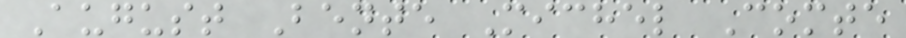August Bente Michel Comte
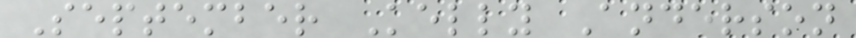September Kelly Anderson
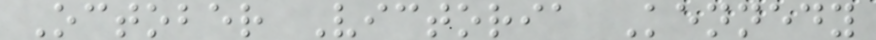October Victoria Kennedy
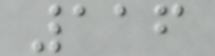116
